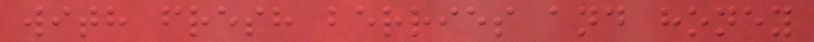with fresh berries and honey
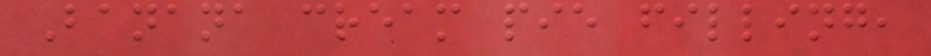Banana cream pie filling,
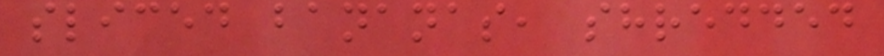sliced bananas, shredded
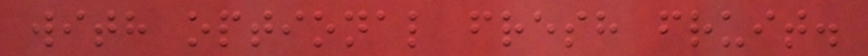with optional fresh fruit.
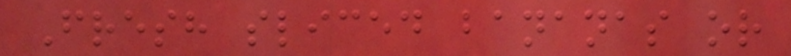Fresh sliced bananas or
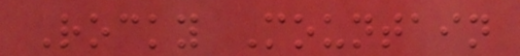Rocky Mountain
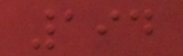194
